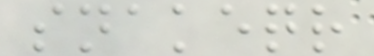snakeqr
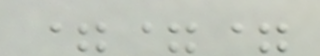===
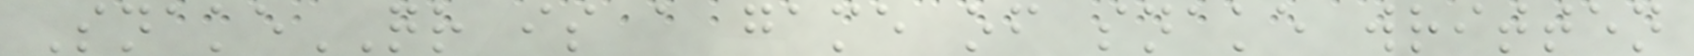SnakeQR is a game of snake written
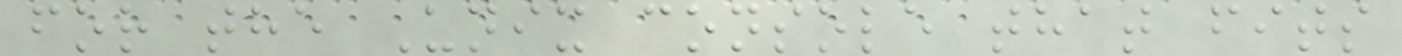for the Unix console that fits
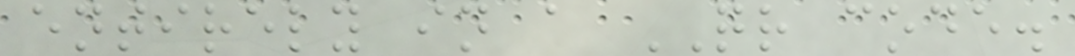entirely in a QR code.
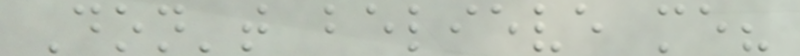Don't believe me?
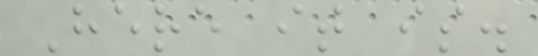Here it is.
